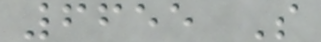6655 S
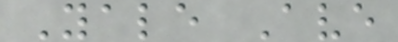Yale Ave
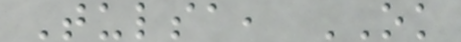Tulsa, OK
